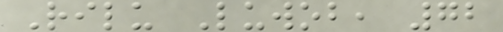Rilu Luwob, 72
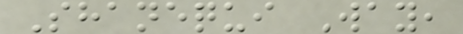Shanequi Way,
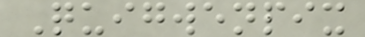Quigwenpix
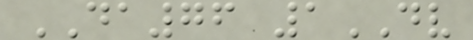DA76 1DV
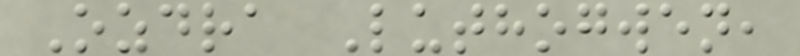Ozdra Luthogwen,
